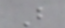B
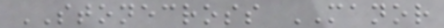STONECROSS MANOR
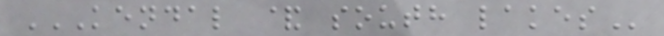KENDAL & SOUTH LAKES
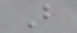B
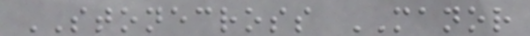STONECROSS MANOR
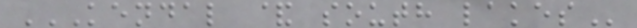KENDAL & SOUTH LAKES
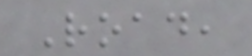Road,
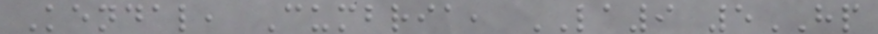Kendal, Cumbria, LA9 5HP
